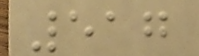517
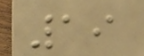19
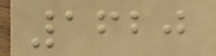1620
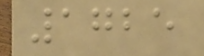1725
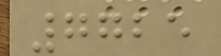7725
